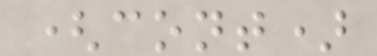(cont)
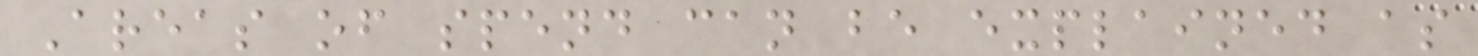Areas of spend can be explained as
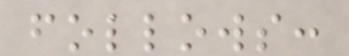follows:
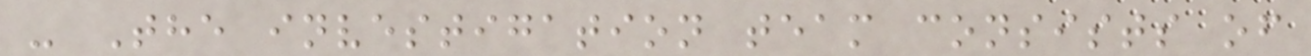- The investigation team consists of
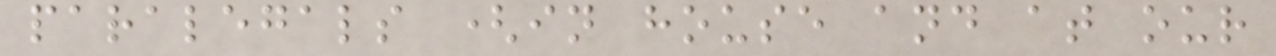paralegals (in house and at our
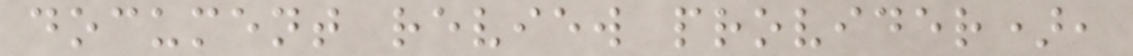document review provider),
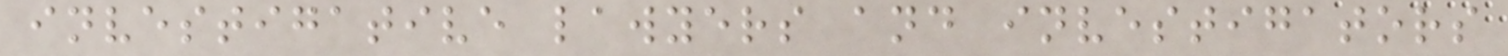investigative lawyers and investigators
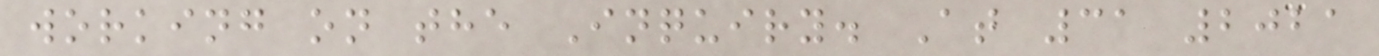working on the Inquiry. At 31 2021
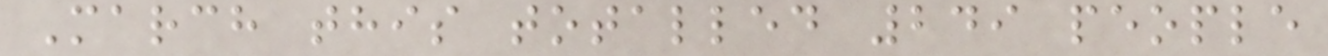March this totalled 249 people
